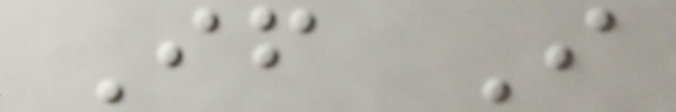If I
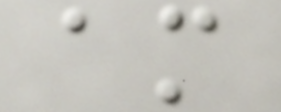am
